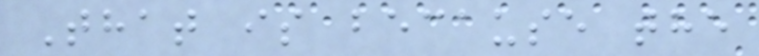That is because the
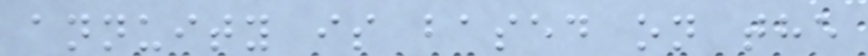annuity is based on the
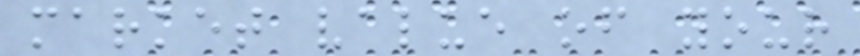market value of your
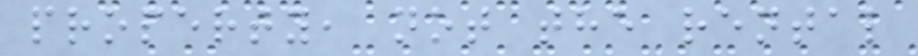property, not the rental
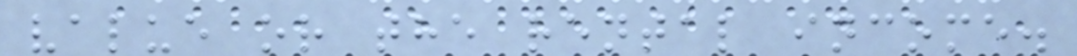value or the rental income.
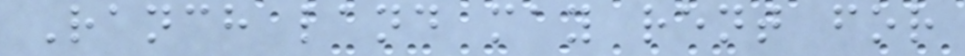Ranch land may rent for
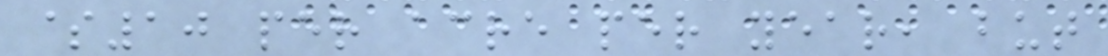$10 per acre per year, but
